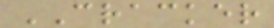CRACKER
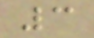3
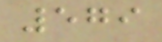579
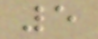5
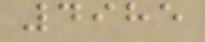4985
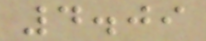4.09
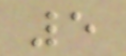5
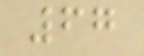67
